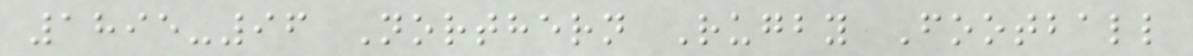1895-96 Northern Rugby Football
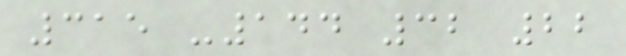315 -144 32 22
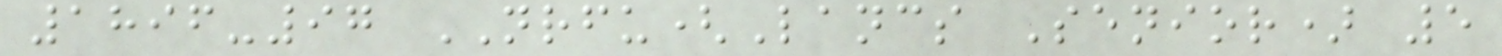1896-97 NRFU(Lancs Senior) 5
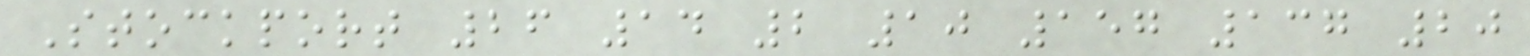Stockport 26 14 2 10 157 137 20
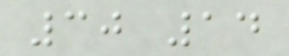30 14
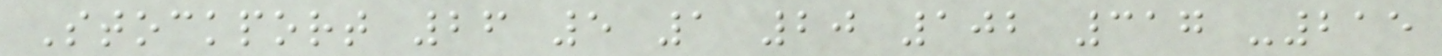Stockport 26 5 1 20 102 317 -215
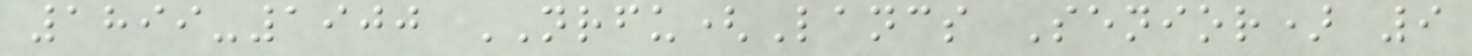1899-1900 NRFU(Lancs Senior) 9
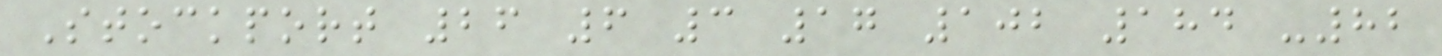Stockport 26 6 3 17 102 184 -82
